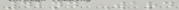42nd Ward
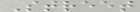Street
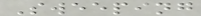Sweeping
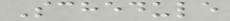Schedule
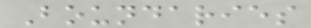Boundaries
